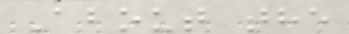About the
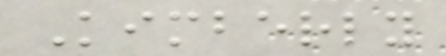Kimberly
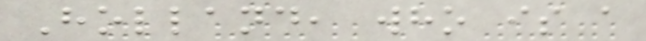Holland, who is a
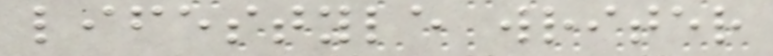lifestyle writer
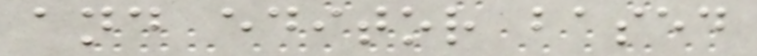and editor based
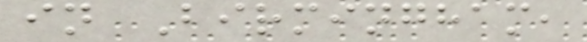in Birmingham,
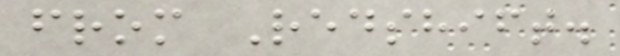from Redshift.
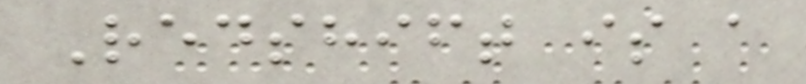Redshift is a
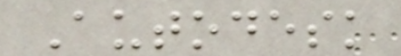Autodesk
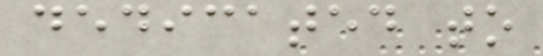dedicated to
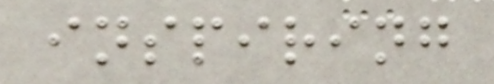inspiring
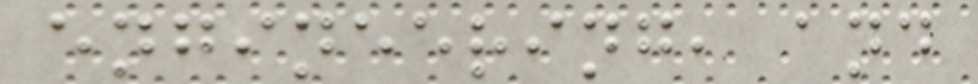engineering, and
